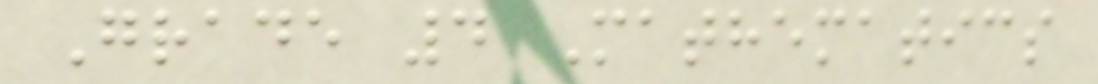Grade 4 Mathematics
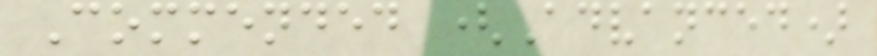Commended (Advanced)
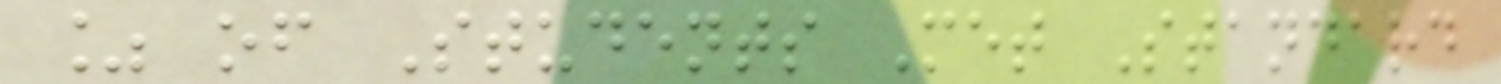% of Students Met Standard
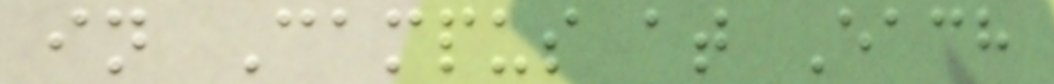in Campus at Each
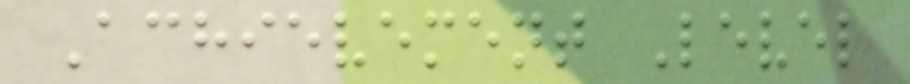Achievement Level
